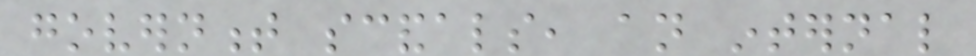government scandals, an internal
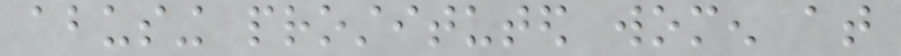abusing prostituted women at
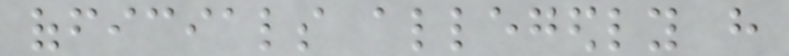officials allegedly have
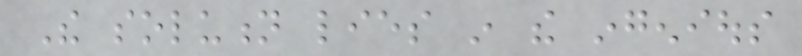The solution lies in the ingenious
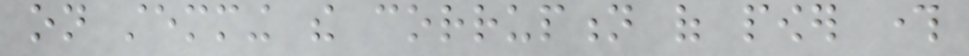on stemming the corruption of power through
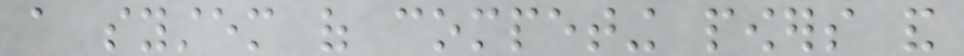a system of competing powers and
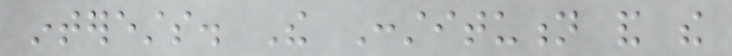interests. The Constitution and the
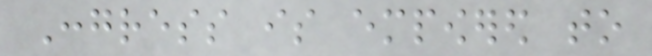Congress is empowered to
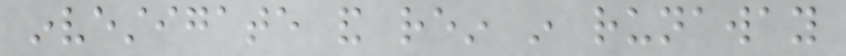investigate and rein in runaway
